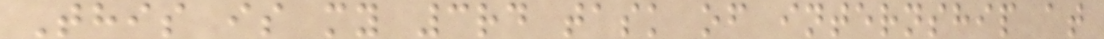This is my 3rd task of internship at
